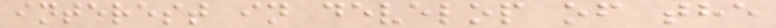interest in develop of the
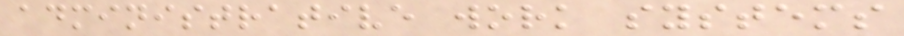administrative work systems
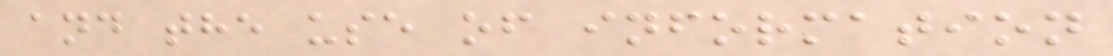and the use of information
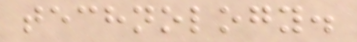technology.
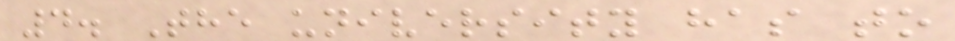4. The university has to
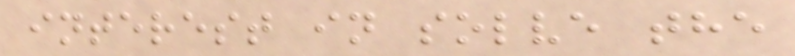interest in solve the
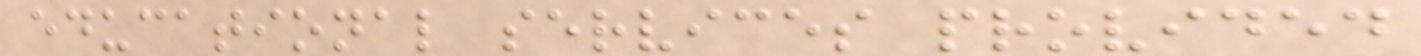educational services provided
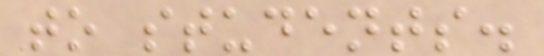to students.
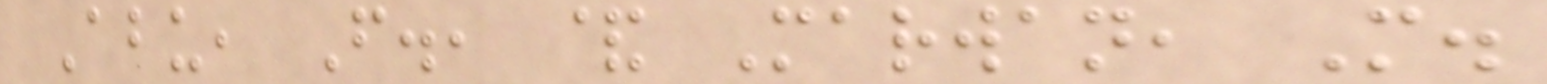Abu, F., & Marwan, M.
